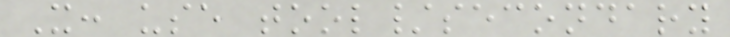X: use tool/secondary
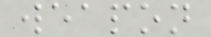weapon
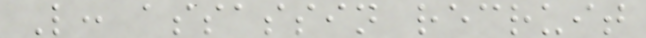L: assassin recruit
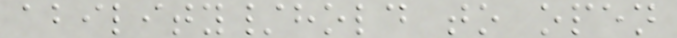ability/hold to open
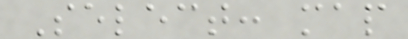Select: map
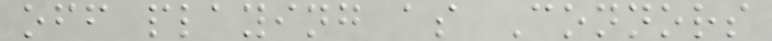off playing as Connors
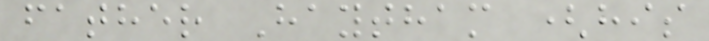father Haytham (his
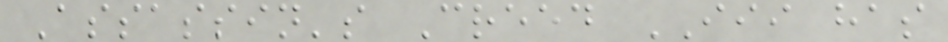Assassin's Creed III has
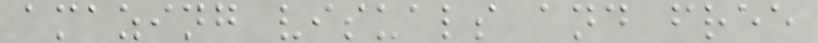amazing visuals and free
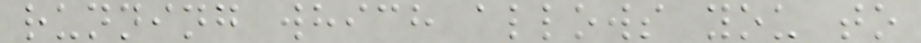running which allows you to
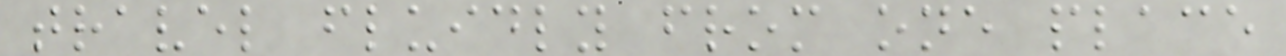travel fluidly from one place
